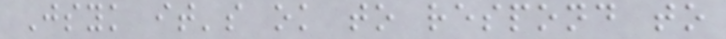Jsyk it's ok to respond to
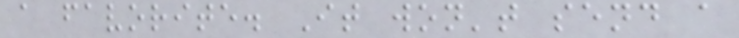a favorite. It won't send a
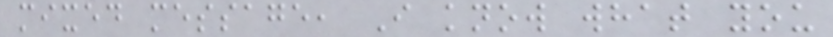mixed message, I know what you
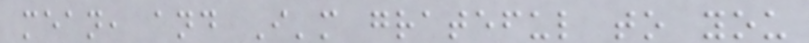mean, and I'm grateful to you
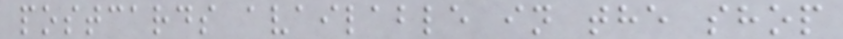postcards available in the shop
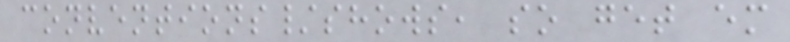conventions/shows, so get em
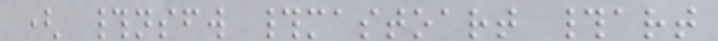( #nsfw #mastoart #art
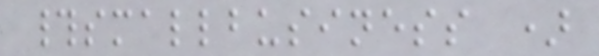#smallbusiness )
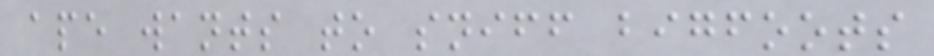ape wants to sniff bigfoots
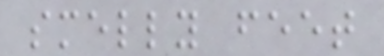smelly feet
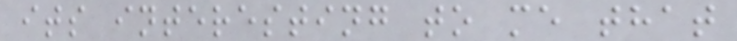its interesting to me that
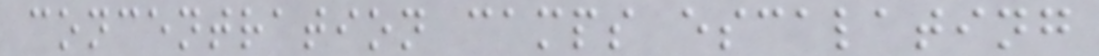concentration camps escalating
